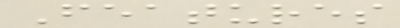Features
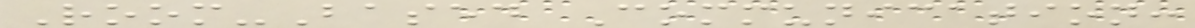Room-Based Communication:
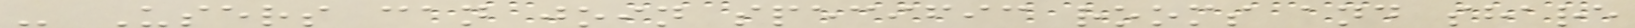- Users can join specific rooms and share
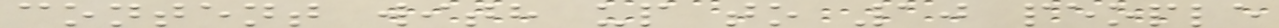content with up to 10 people
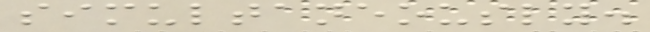simultaneously.
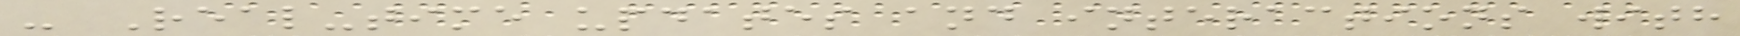- Real-time updates and interactions with
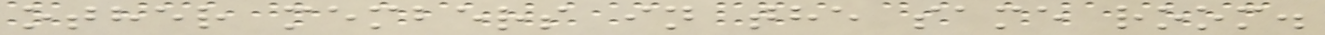other members in the same room.
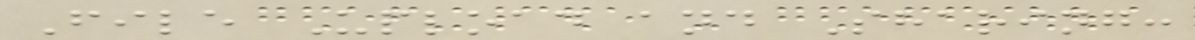File Upload and Sharing:
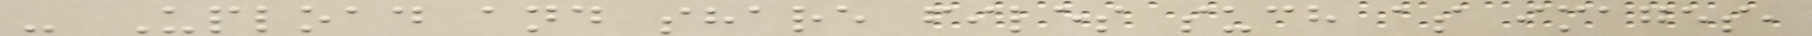- Upload and share files such as images,
